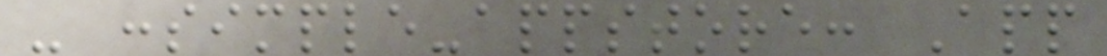- :simple-appstore: App
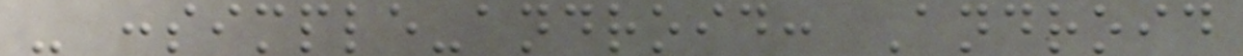- :simple-android: Android
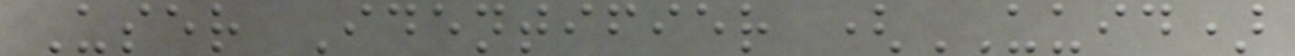User Identifier (UUID)
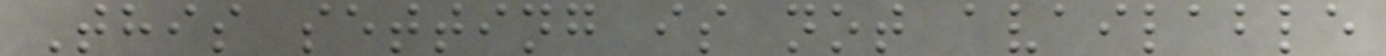This setting is not available
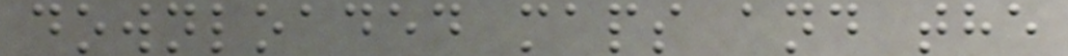downloaded maps and the
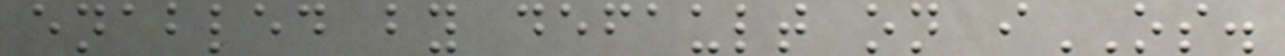enabled by default on iOS.
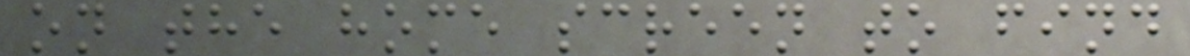on the home screen to find
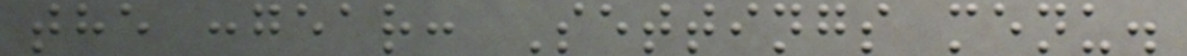the :gear: Settings menu.
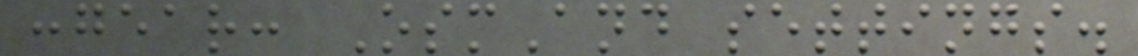:gear: OsmAnd settings.
